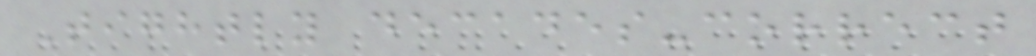Tightly decades-correct
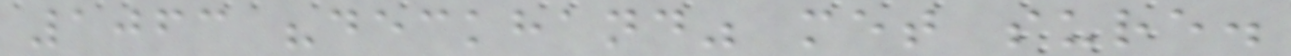1063 "deckhand" met sure.
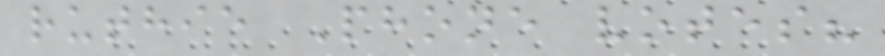ruthie Phone votes?
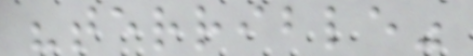"terrible"
